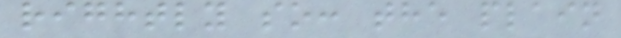rightly so: the plain
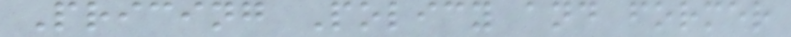Pricing Policy and former
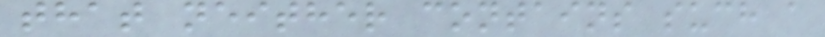that neither contains such a
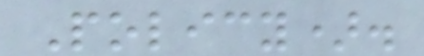Policy).
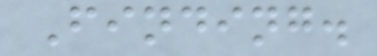Finding.
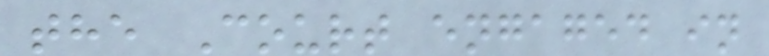the Court engaged in
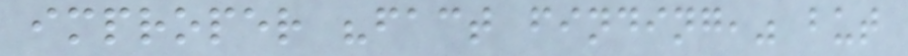improper "fact finding," but
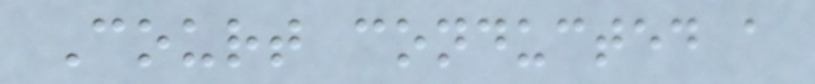Court conducted a
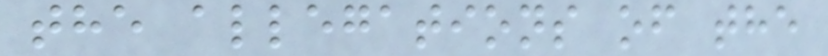the allegations of the
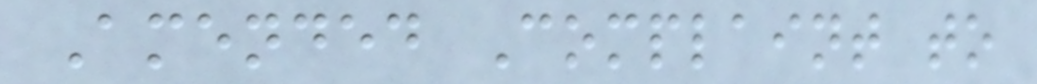Amended Complaint to
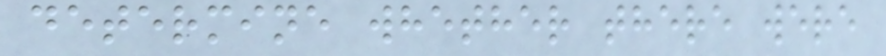determine whether there were
